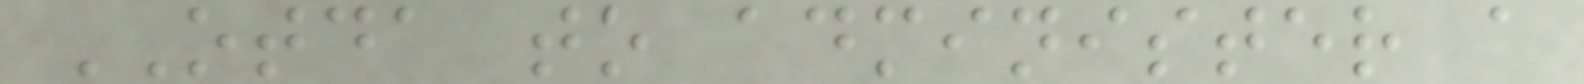OTDA to administer a
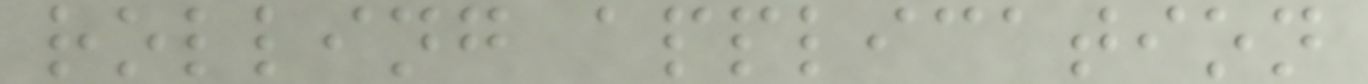rolling application
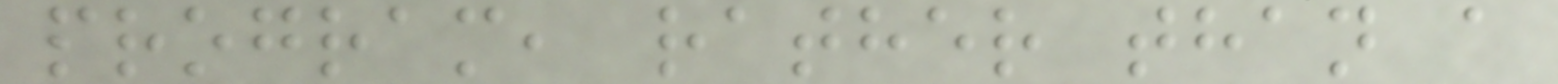program, rather than a
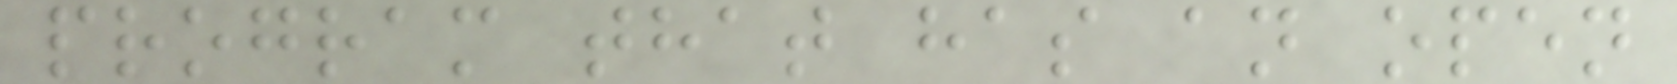program that has an open
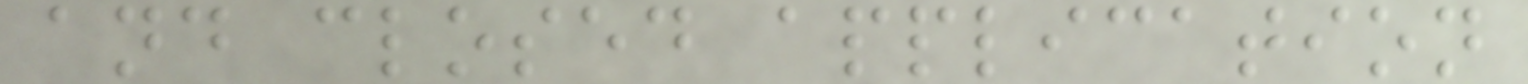and closed application
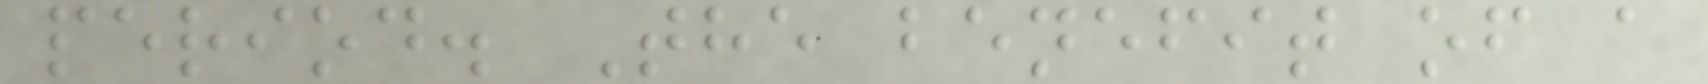period. The benefit of a
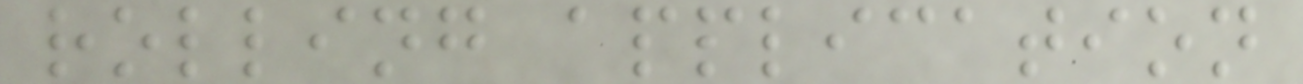rolling application
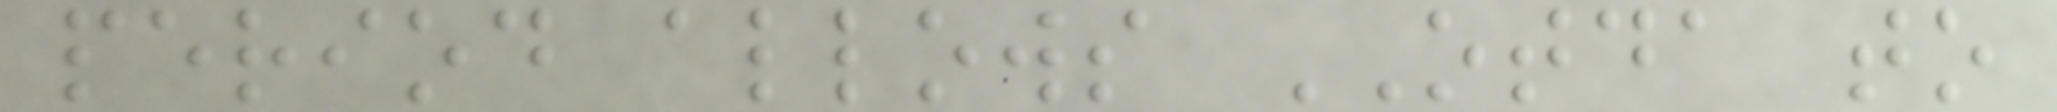period allows OTDA to
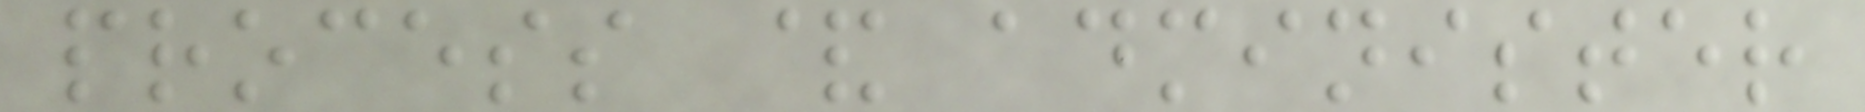process & administer
